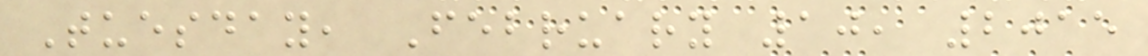Tuesday, February 10, 2015
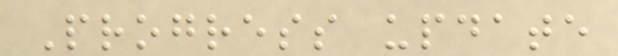Progress update
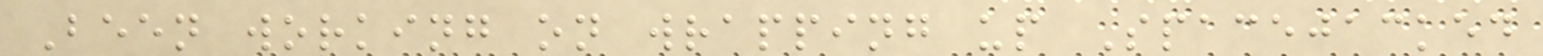Been working on wrapping up Spacejacked
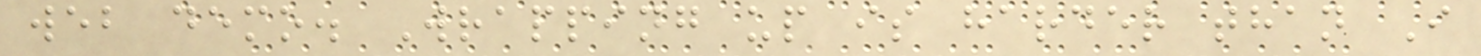web demo. Wrapping up is harder than I
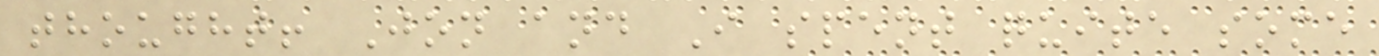thought! Jon and I spent quite some
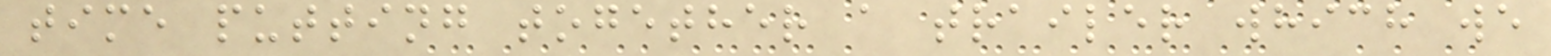time putting together a trailer which we
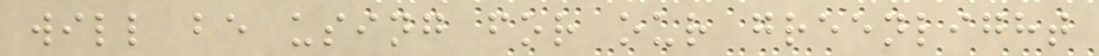will be using for our greenlight
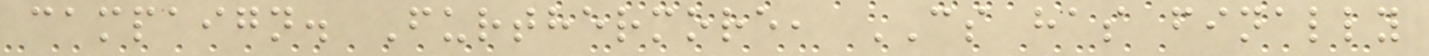campaign. Furthermore, CS has finally
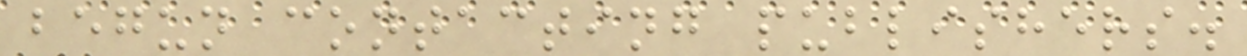begun contacting publishers.
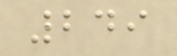249
